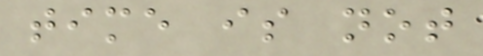time is not
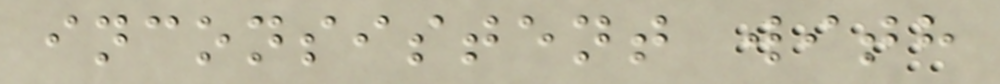inconsistent with
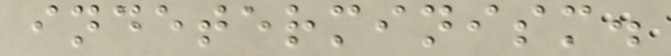indeterminism.
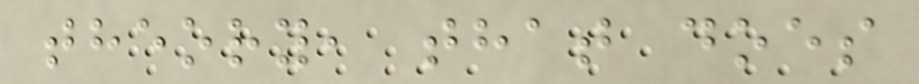theory, that does
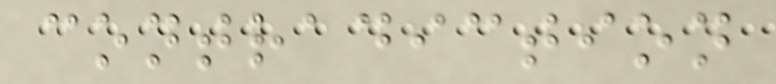contradiction
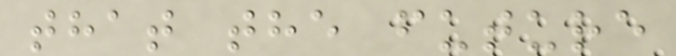that the future
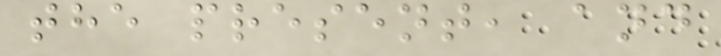the present, and
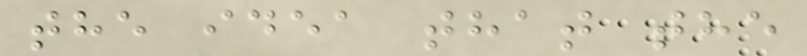the idea that the
